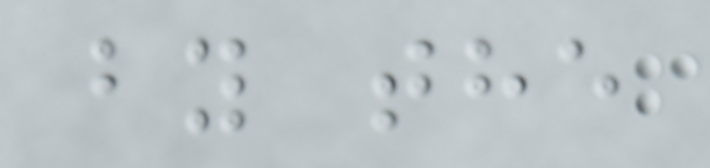by the
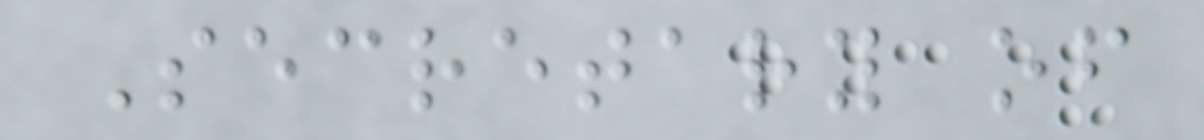Secretary of
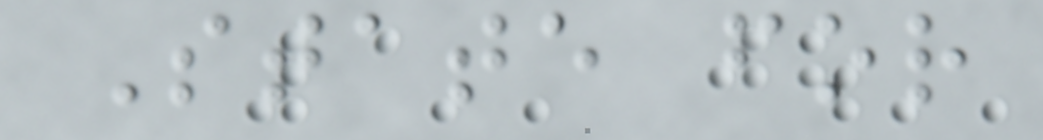State for
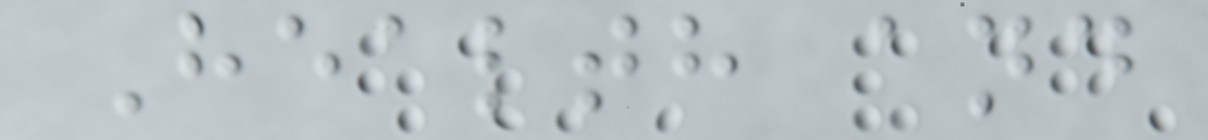Health and
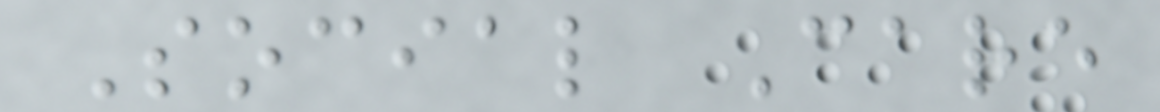Social Care
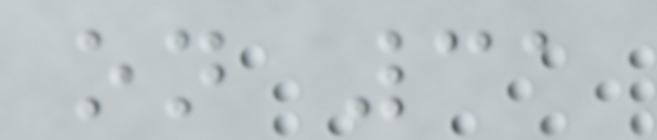on 31
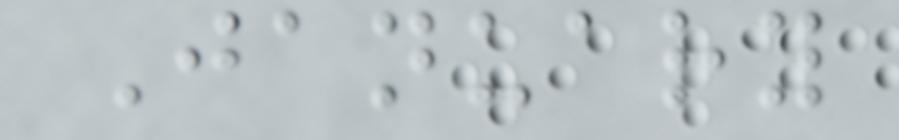January
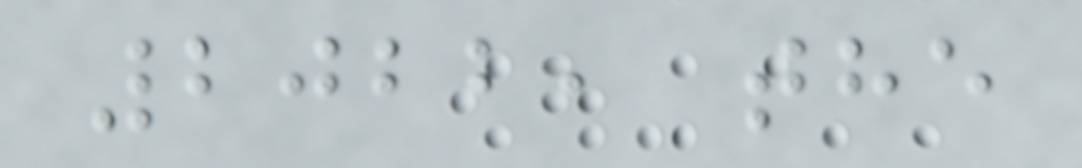2022, the
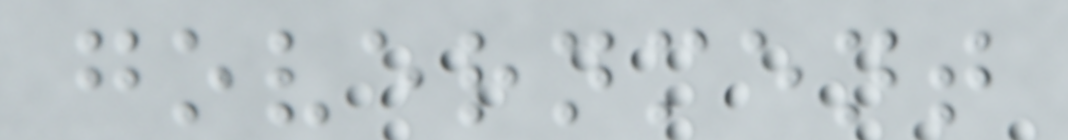government
